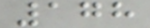178
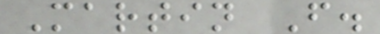Martin F.
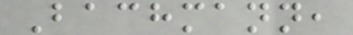Bachmann,
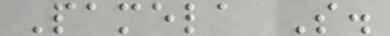Pamela S.
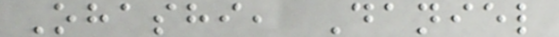Ohashi, Daniel
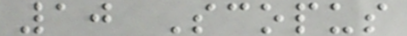10 Scopus
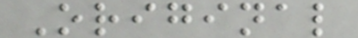Original
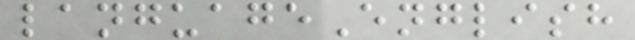languageEnglish
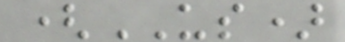(US)
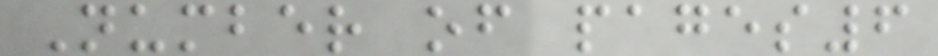Number of pages6
